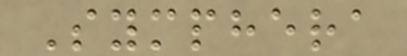Symphera
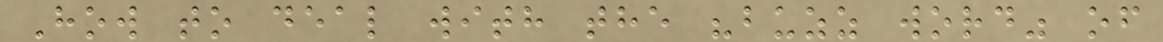How to deal with the "buzz word" of
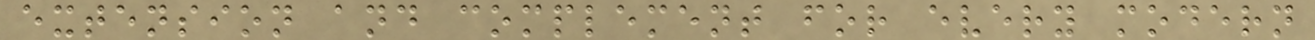extension and complement for every modern
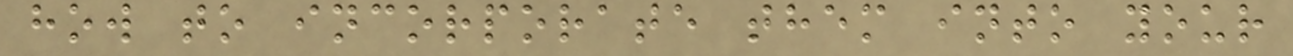how to incorporate them into your
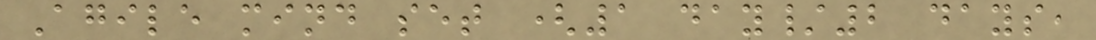Agile mind set (1 day/2 days,
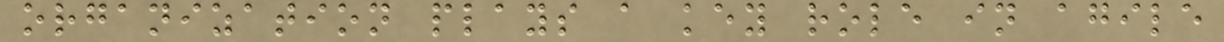organization plays a key role in agile
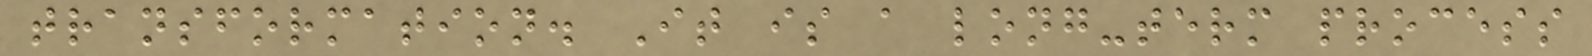transformation. It is a long-term process
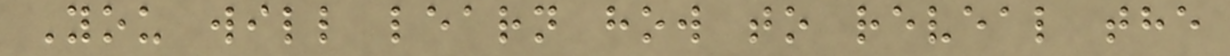You will learn how to reveal the
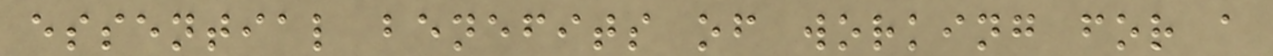essential benefits of working for a
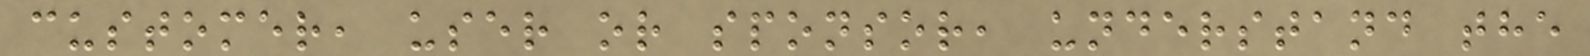customer, user or sponsor, understand the
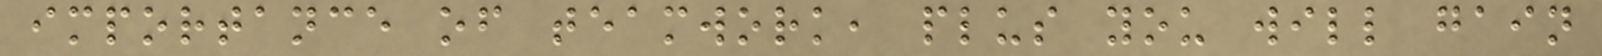importance of teamwork, plus you will gain
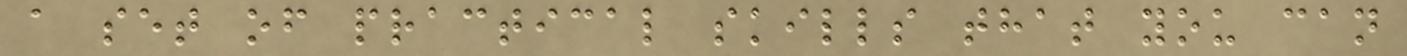a set of practical skills that you can
